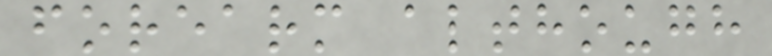forearm although
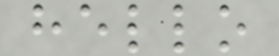hello
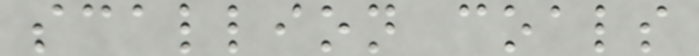scallion coals
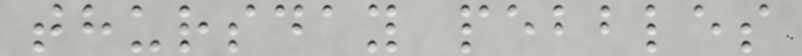thursday pebbles
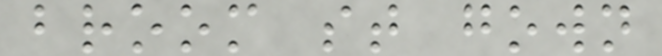broom st gown
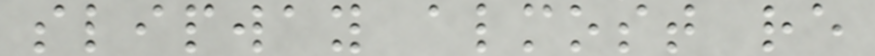slipway almost re
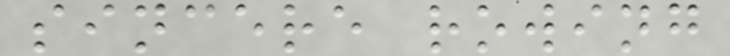sincere rowing
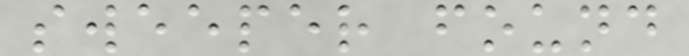sweeper found
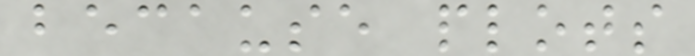because plots
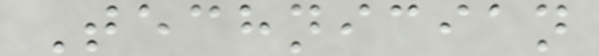Technician
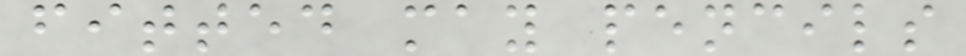fitted may pencils
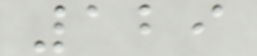129
